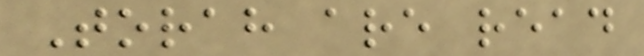Torah are read
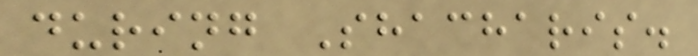during Shacharis.
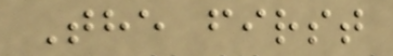The first
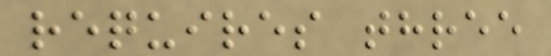requires three
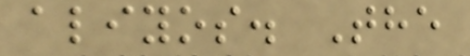aliyos. The
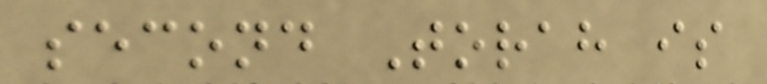second Torah is
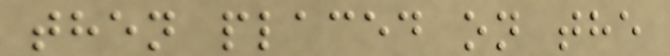then placed on the
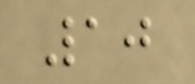10
